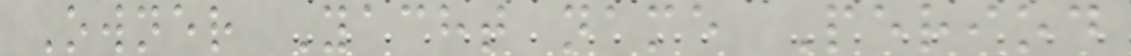Owner Yacht name Period
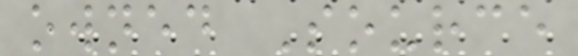owned Source
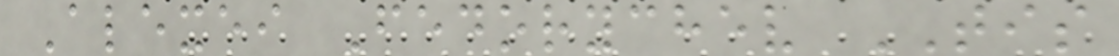Alexei Fedorychev TIS
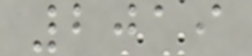2019
